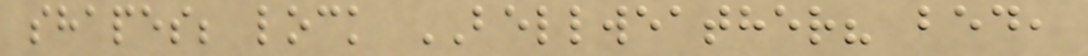shapes; lock BELLWEATHER? bed,
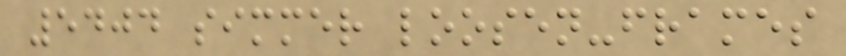5404 simmer loosen-frames
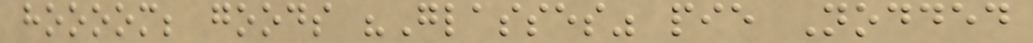hoooom; goods "Glasses" pie Nodded
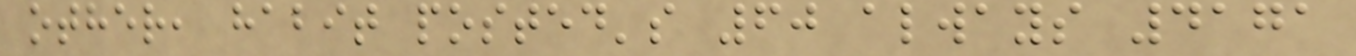other, habit posted's 60 always 4171
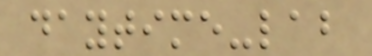daytime-lab
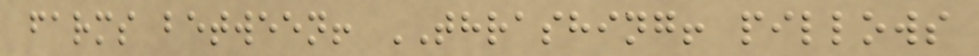farms between! THRASHING! pillows
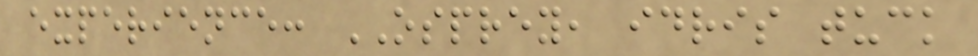experience: OSPREY, idris tuck
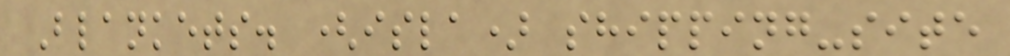Blankets. (isla) shipping-site
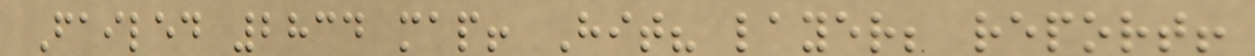Failed 2834 map! Hit? layer; report!
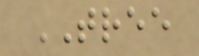TREE
